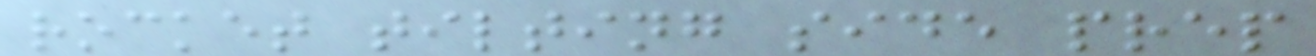rocket tilting side prep
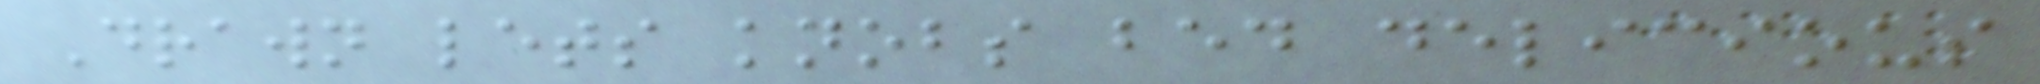Drawn lets knobs bed delicious
